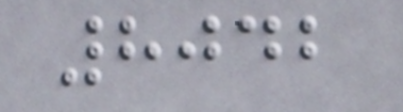8042
